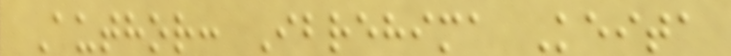Author: Ibrehima Keita
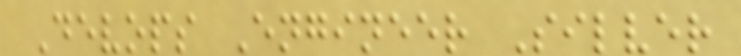Devops Engineer Silver
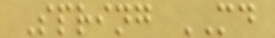Spring MD
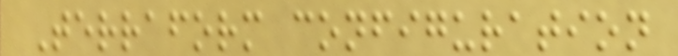Terraform configuration
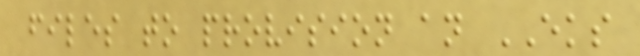files to provision an EKS
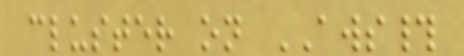cluster on AWS#
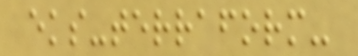eks-terraform-
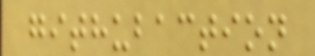githubaction
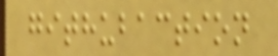githubaction
